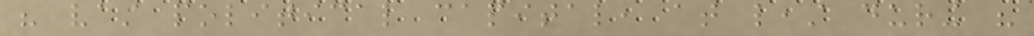his vast political capital, at least during his
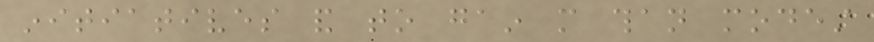initiatives and to gain more than modest
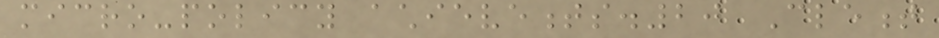micro-policy achievements.20 Clement
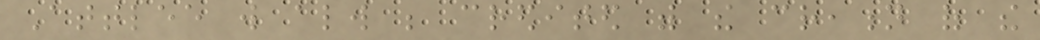Attlee will always be credited with the creation of the
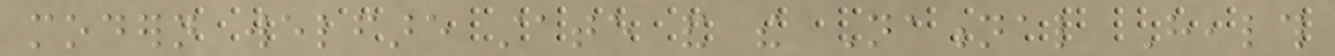modern welfare state and the National Health
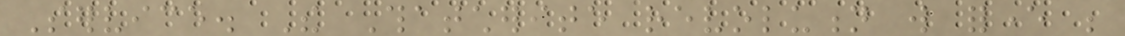Service. The Thatcherite revolution will forever be
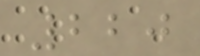220
